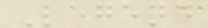Legend
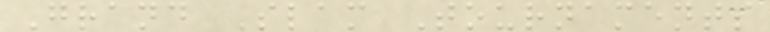Grand Slam Tournaments
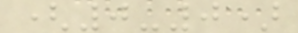(0-0)
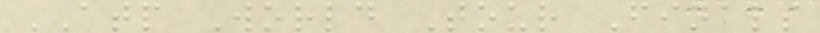ATP World Tour Finals
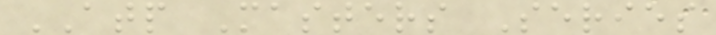ATP Masters Series
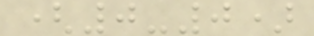(0-0)
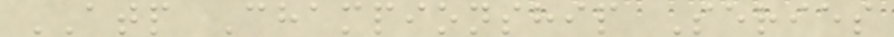ATP Championship Series
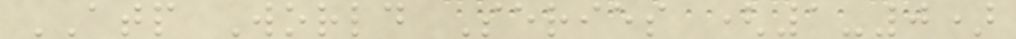ATP World Series (1-0)
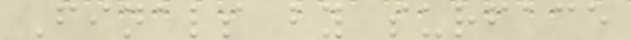Finals by surface
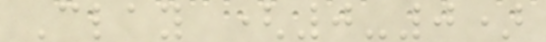Clay (0-0)
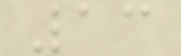13
